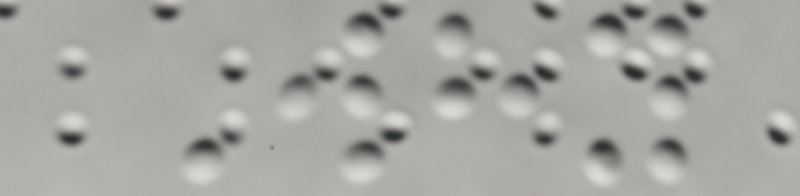Why
